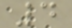4
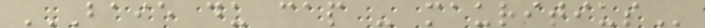BAIE DU CAP - MAURITIUS
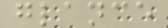glance
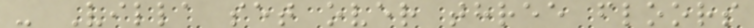- Villa set over three floors
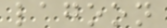lagoon
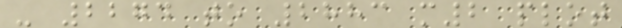- 2274 to 2883 m2 plot
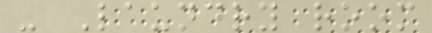- Laundry room
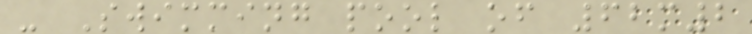- Swimming pool of 62m2
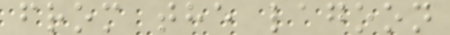from the lagoon
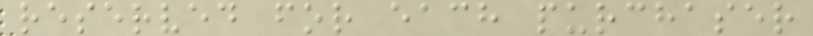reserved for each purchaser
